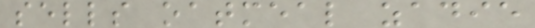sells oatmeal zadie
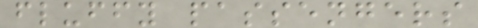fluffy passengers
